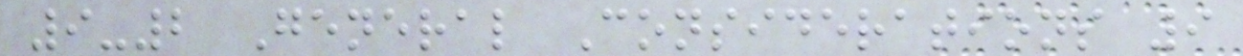9-2 General Considerations 9
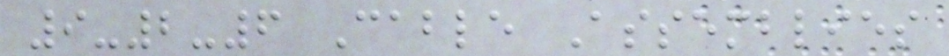9-2-6 Cable Assemblies
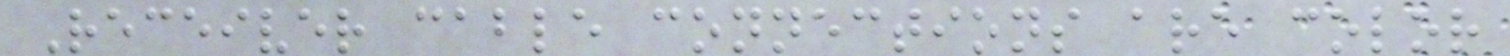Receiver cable connections are color
